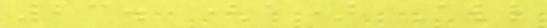23. (a) All
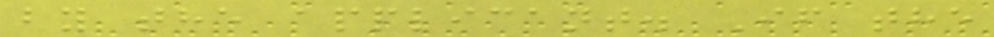by the applicant. If the
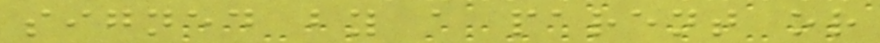signed by a parent or
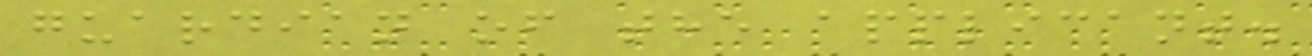guardian of the applicant.
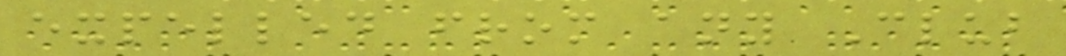expelled from any Club
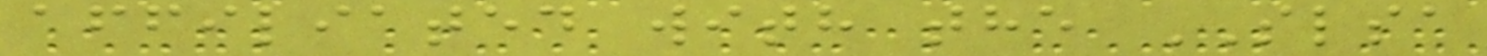affiliated with the SLSA
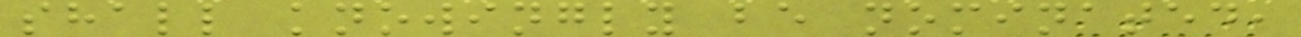shall knowingly be nominated,
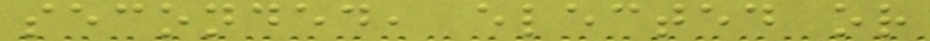seconded, elected or
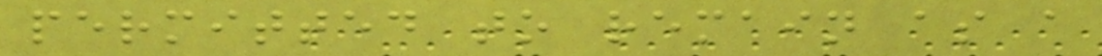permitted to remain as a
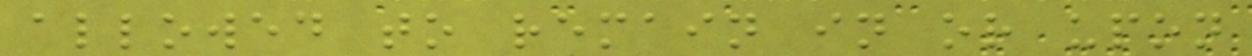allowed to remain in or upon
